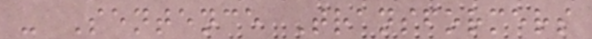- Sentence Transformers
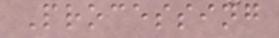Processing
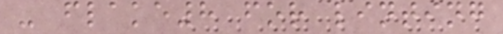- flake8 for linting
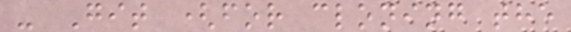- Git (for cloning the
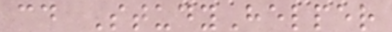cd StudyHelper
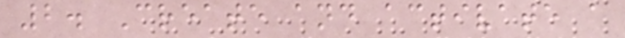2. Create and activate a
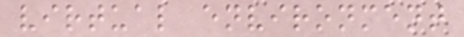virtual environment
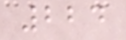224
